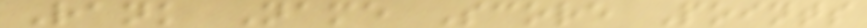Rank Name Score Points
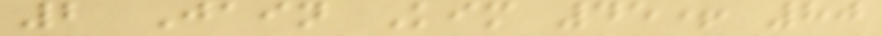2 Jain Kim 45+ 80
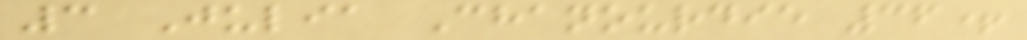3 Julia Chanourdie 36+
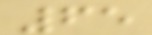65
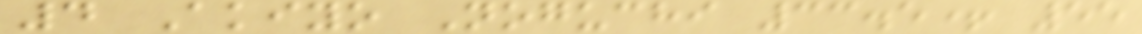4 Akiyo Noguchi 33.5+ 55
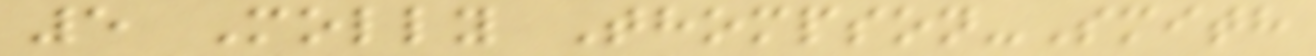5 Molly Thompson-Smith
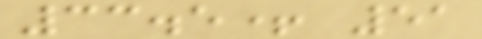33.5+ 51
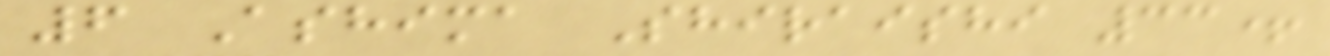6 Ashima Shiraishi 33+
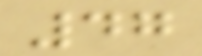47
